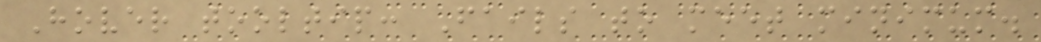Hover tooltip: Fails to meet minimum.
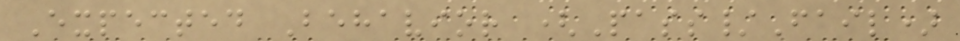Expected Behavior (Pass/Fail)
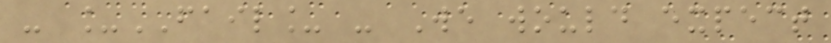- _FAIL_ - We would expect
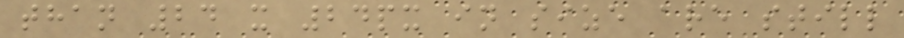than 24 x 24px in size are still
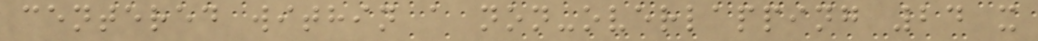centered within a non-overlapping 24 x
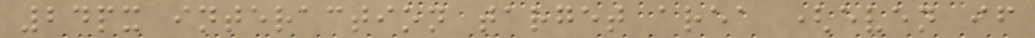24px interaction target area (even if
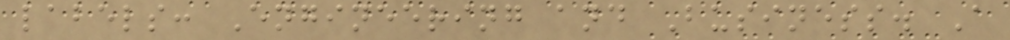labels: Engineering and Business. A
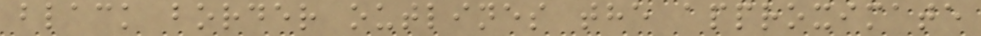black border outlines the approximate
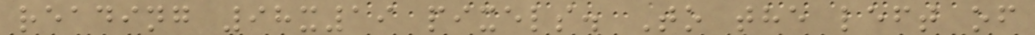reading 98x19 pixels. To the left of
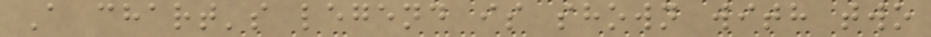A chart's legend is shown with two
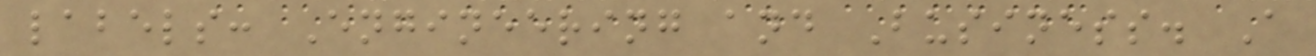labels: Engineering and Business. A
